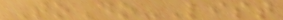ToDo-List
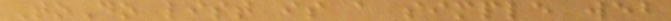ToDo list is a simple web
